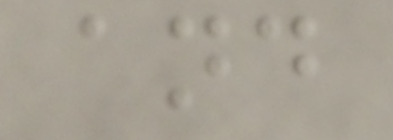and
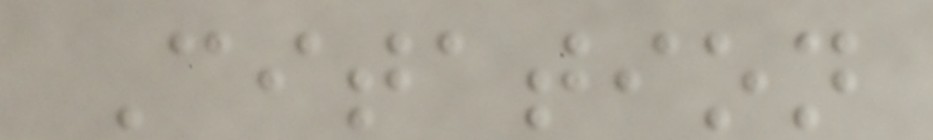Citation
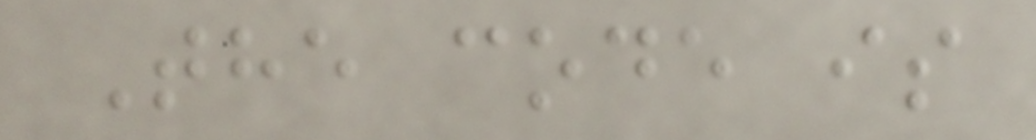The code is
